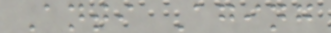Anti Aging
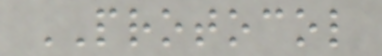PROTOCOL
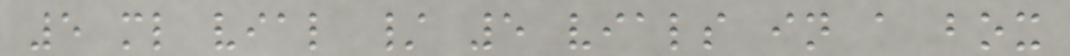5 ml vial / 5 vials in a box
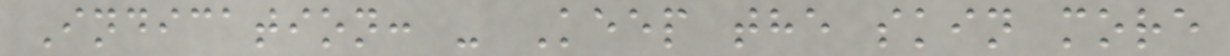Indication: - Keep the skin more
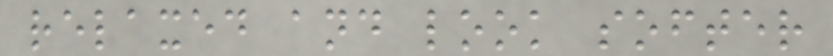relaxed and look softer
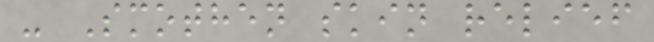- Smothen skin relief
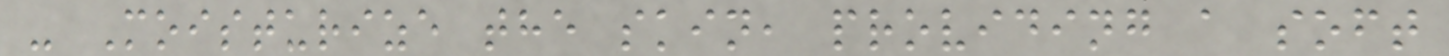- Moisturize the skin, providing a soft
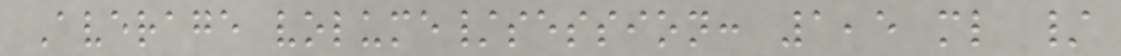Average volume/session: 1,5 ml /
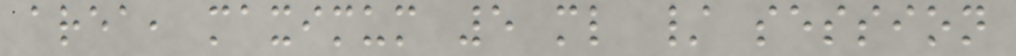area, maximum 5 ml / session
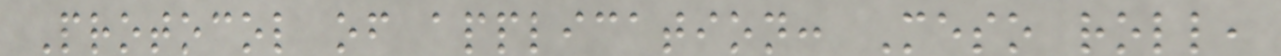Protocol of application: Meso roll,
